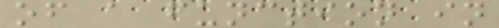of a function in
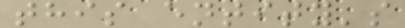this entity's
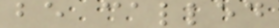be called
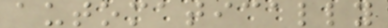automatically
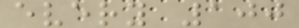every 100
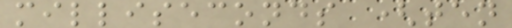milliseconds (ten
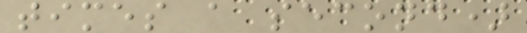times a second)
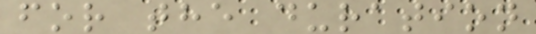for the duration
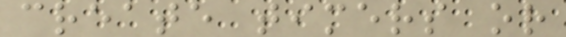create timers or
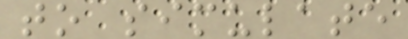to simulate
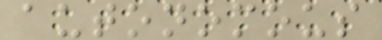autonomous
